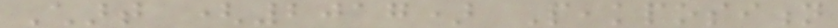Chart (2017) Peakposition
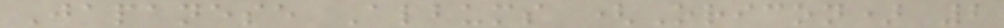Japanese Albums (Oricon) 2
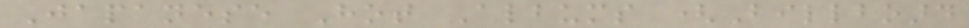Japanese Hot Albums (Billboard
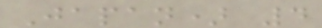Japan) 4
